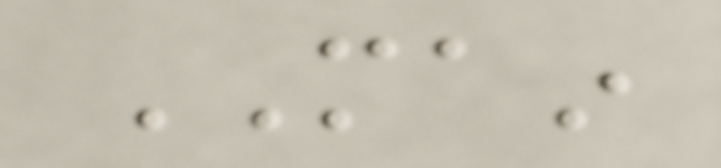MAIN
